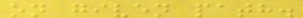on given path.
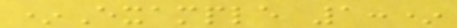*Example 1:*
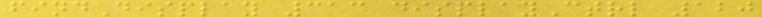findDisplay 313 displayCtrl 120
